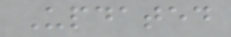Updated
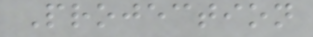Projection
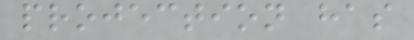projection has
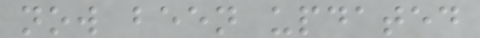now been updated
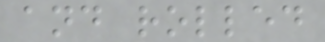and rolled
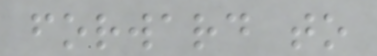forward to
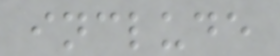include
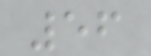56
